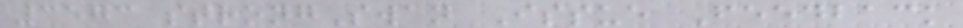3573 strongSwan Issue Feedback
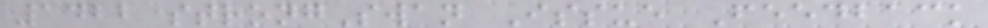1422 strongSwan Issue Feedback
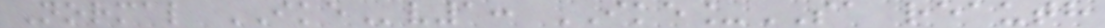Normal IKEv1: IKE_SA reauth
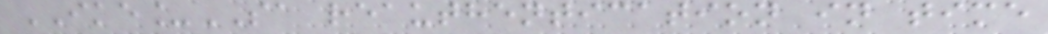IKE_SA reauthentication in time
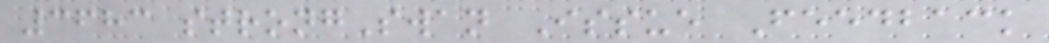3683 strongSwan Issue Feedback
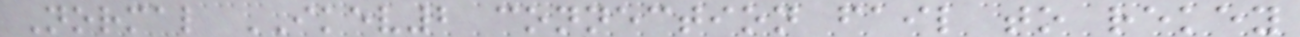Normal IKEV2 connection fail to rekey
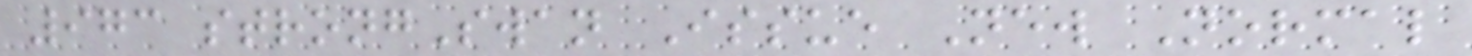973 strongSwan Issue New Normal
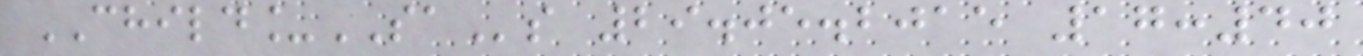CHILD_SAs 29.05.2015 17:40
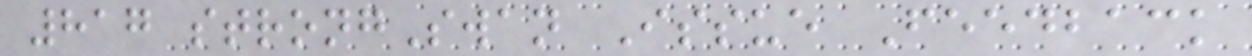817 strongSwan Issue Feedback
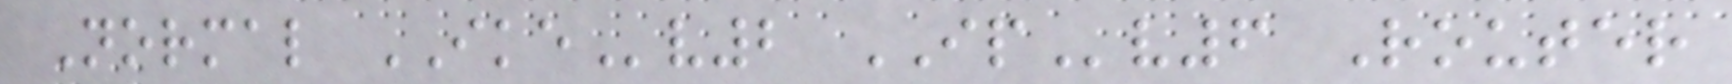Normal IKEv2 IPv6 Router
